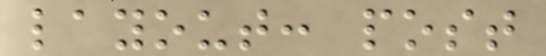layout: post
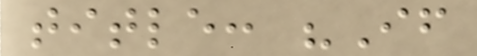title: "If
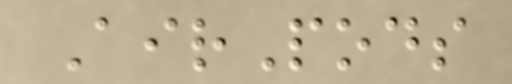AirPods
